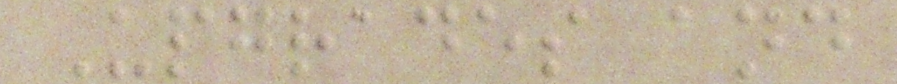Upgrades and
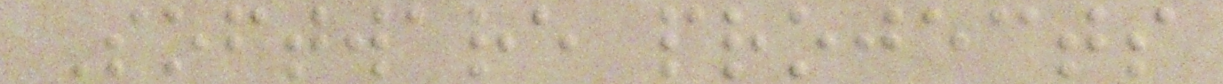Software projects
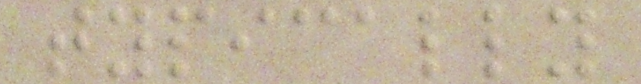typically
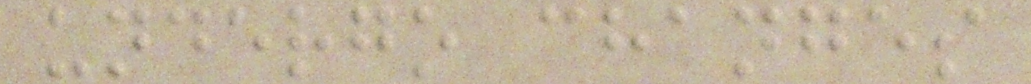undergo changes
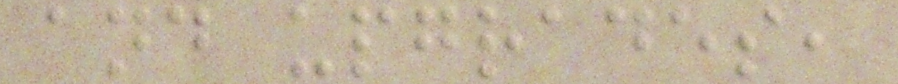and upgrades,
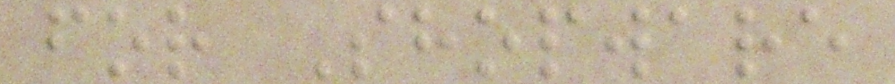for Shopware
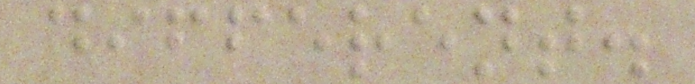different.
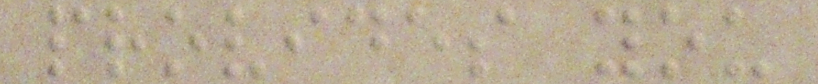provides you
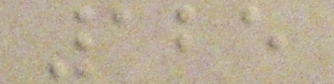125
